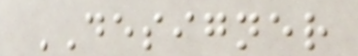DESIGNER
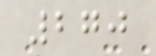270
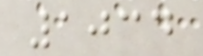1034
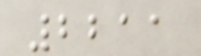2211
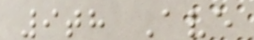9th Ave
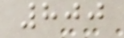800
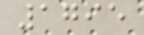1795
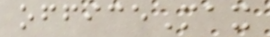officeMax
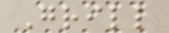Grill
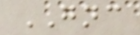GNC
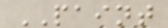PAINT
